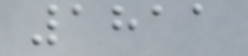1811
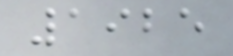1925
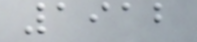1912
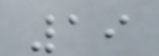19
